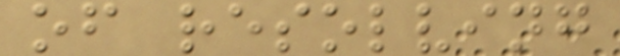of resolving
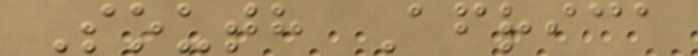South Africa
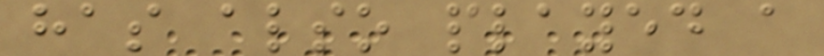has also played a
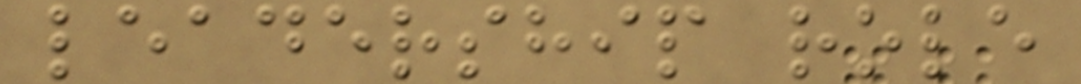leadership role
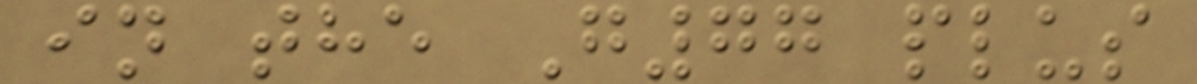in the G77 plus
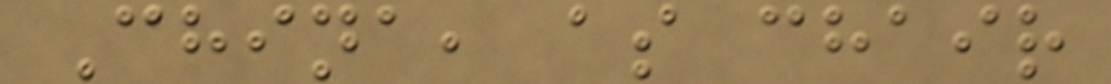China, as chair
